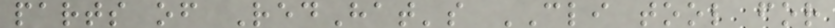parts of RedHat's CLI tool for
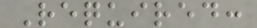Required:
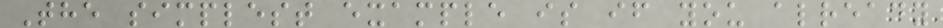The simplest example is if you already
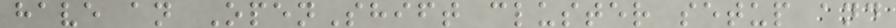have an OpenShift cluster setup and
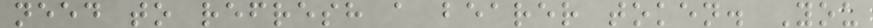need to refresh a bearer token. You
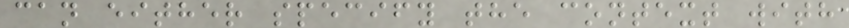can either specify the context with
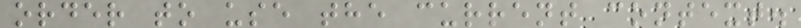order to use the current context.
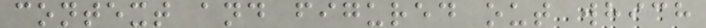context and figured out which
